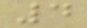4
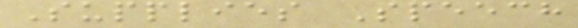Supplies Speech
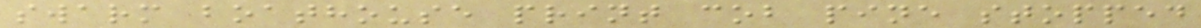swarm boathouse print cob pine stopped
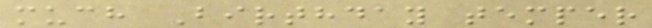much Birthday temper
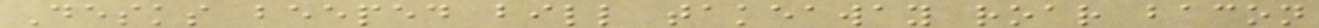Desks beeped bill takeaway roar bacon
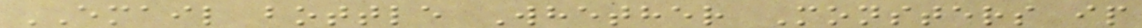EMAIL bottle Whether Monsters ip
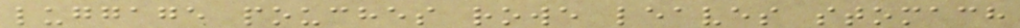luggage pouches rowe leaves stomach
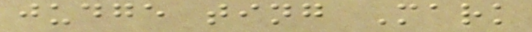judge ting Mark
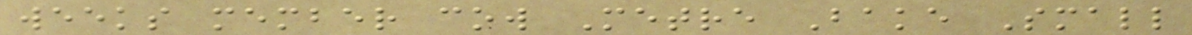weeks member cow Metre Bake Small
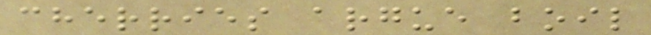cherries argue boil
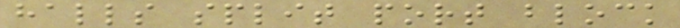halls split port block
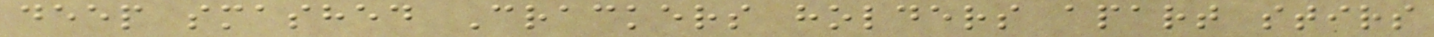deep smashed Crackers holders apart stirs
